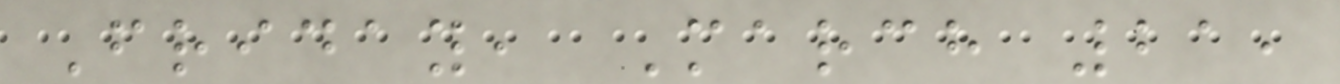Friday, March 21,
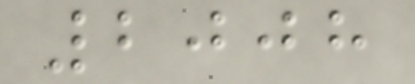2008
